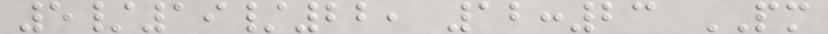5/19/22, 12:23 PM
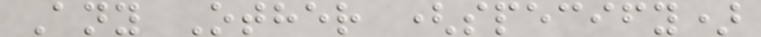Any Other (specify)
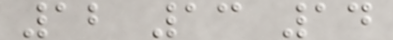12 13 14
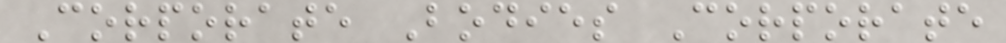Corporate Bodies Corporate
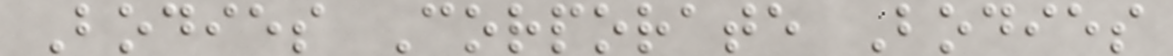Bodies Corporate Bodies
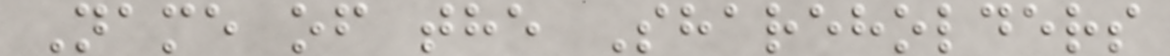Name of the Shareholders
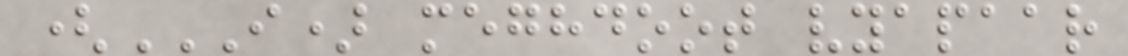(I) MEGHDOOT VYAPAAR
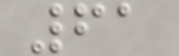61
